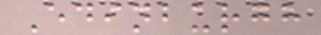Edinburgh
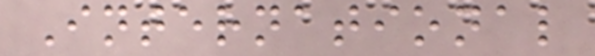International
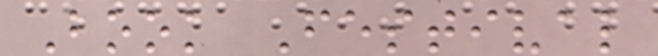Book Festival
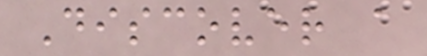Discover a
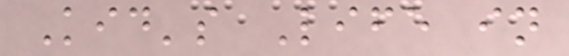Kid's Life in
